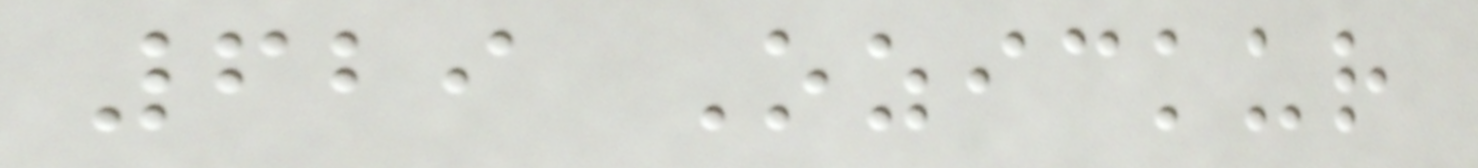629 Ozickur
